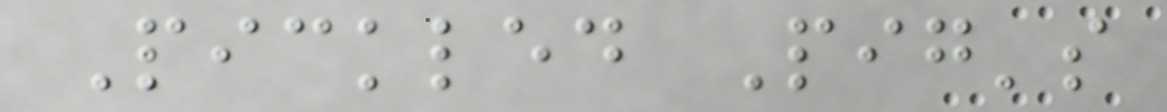Pickled Pig's
